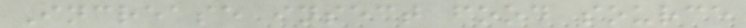Increase insect food source
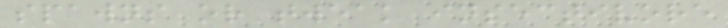spawns or tweak insectivore
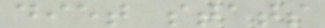diet stats
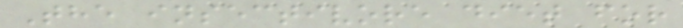The insectivore diet for
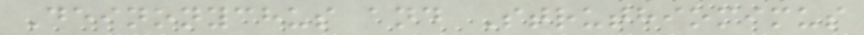Deinonychus and Struthiomimus
